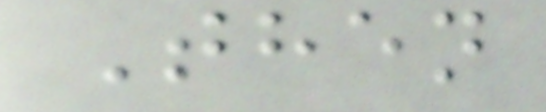Then
